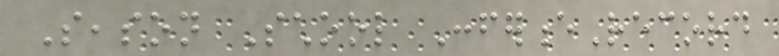Season School ConferenceRecord
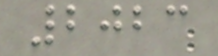2023
